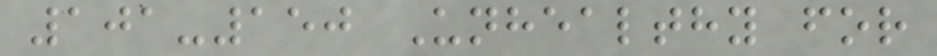101-150 Unhealthy for
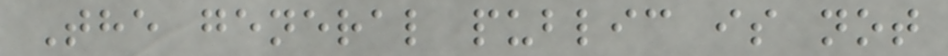The general public is not
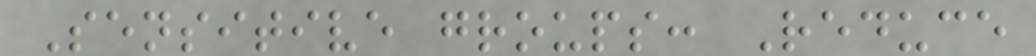Sensitive groups: Reduce
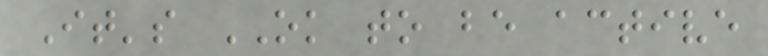It's OK to be active
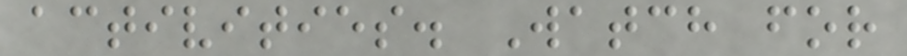activities. Watch for
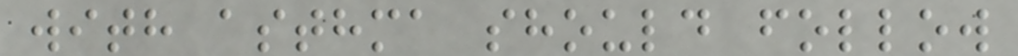with asthma should follow
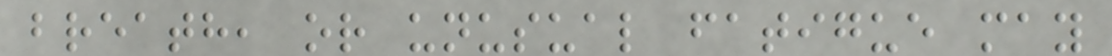breath, or unusual fatigue may
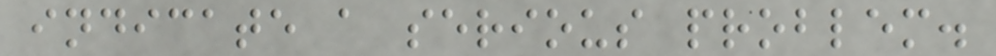indicate a serious problem.
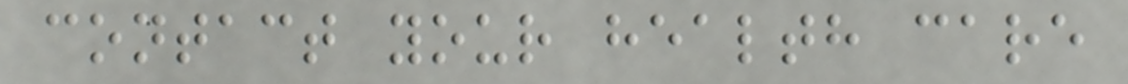contact your health care
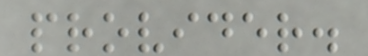provider.
